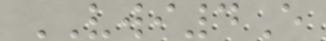VWI4E
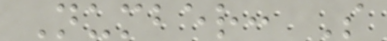Number: S
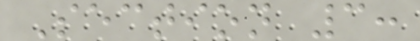Section 3:
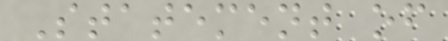Statement of
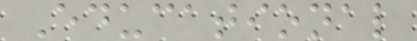Educational
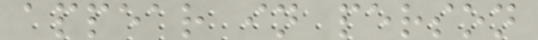appear in person
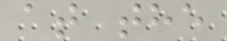at the
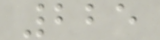225
